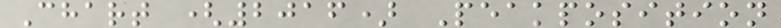Chart (2016) Peakposition
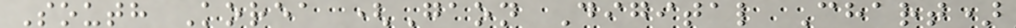South Korea (Gaon Digital Chart)
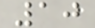10
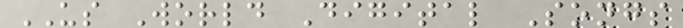US World Digital Songs
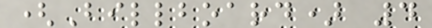(Billboard) 4
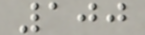100
